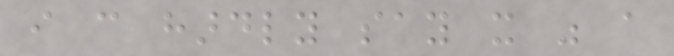i can hardly say it was a
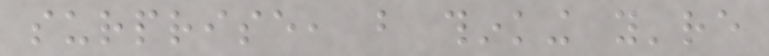surprise, but thinking you're
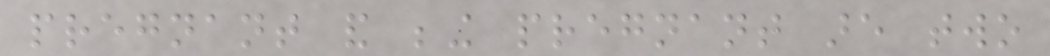pregnant and being pregnant are two
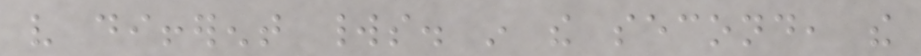very different worlds. in the second, the
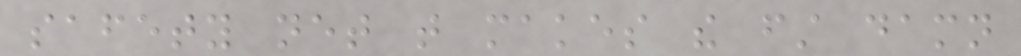safety net that makes the first damn
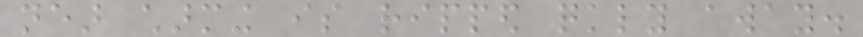near charming is ripped quickly away.
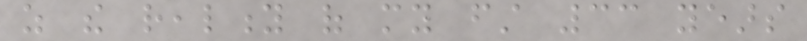as the reality of my first 33 years
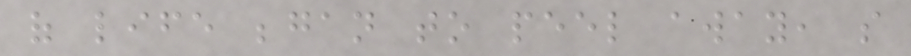of life began to peel away, so
